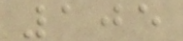105
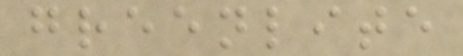greenlite
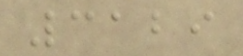3129
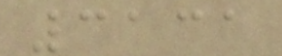3131
